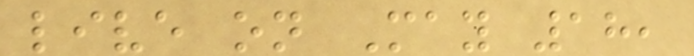live on May 18,
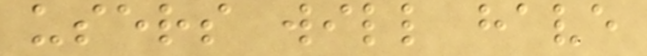users will have
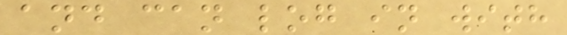and can log in with
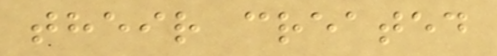their created
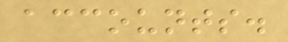accounts.
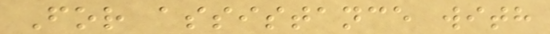For assistance with
